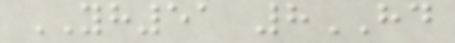YH51 8HD
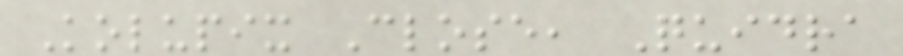Kolupix Close, Quidra
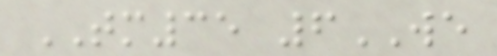TM35 6WE
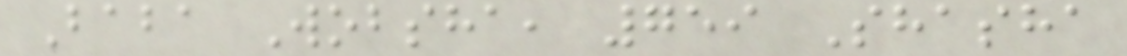Baba Wobsha, 759 Shasha
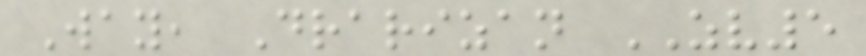Way, Drarizan ZV5
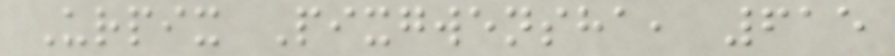Urpix Pixgwensha, 615
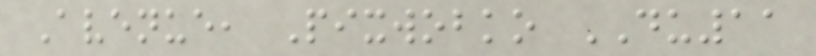Avenue, Pixwobko DU11
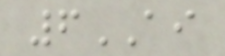6AI
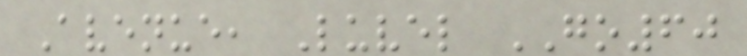Avenue, Luvel GO60
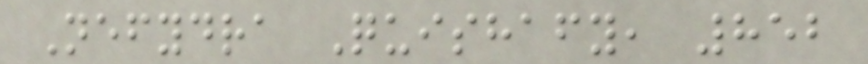Nefydra Quishafy, 852
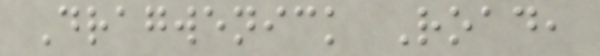Dragwenick Road,
